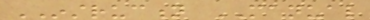INSTRUCTION MANUAL
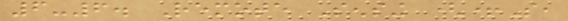6-6. Remote Sensing (+S,
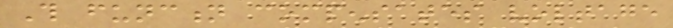This function compensates voltage
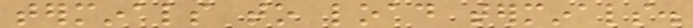terminals to load terminals.
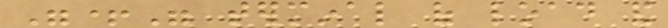"+" terminal of load and
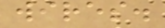wires.
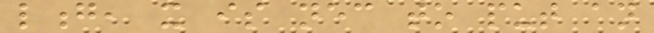long, it is necessary to put an
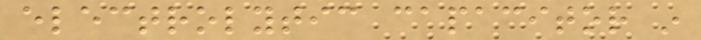electrolytic capacitor in
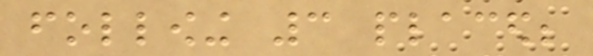following 3 placed;
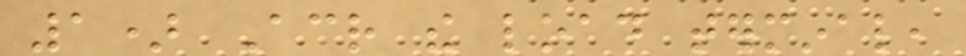1) Across the load terminal,
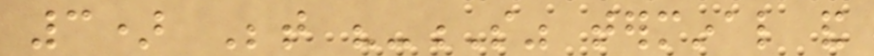3) Between "-S" terminal and
